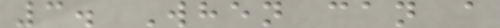3. When can a
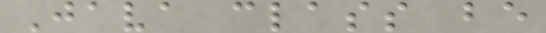Java class be
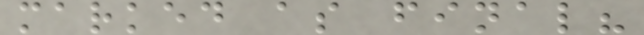marked as final?
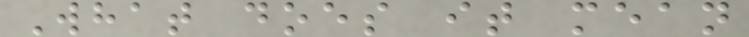What does it mean
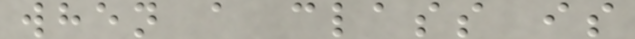when a class is
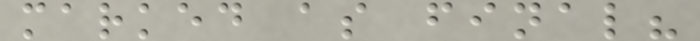marked as final?
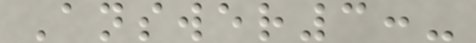Answer3:-
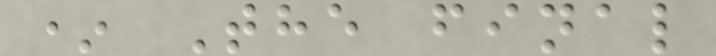* The final
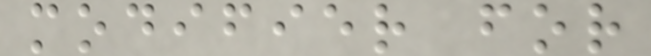modifier for
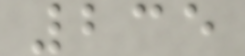235
